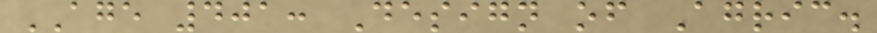AGE 401: Design of Agric.
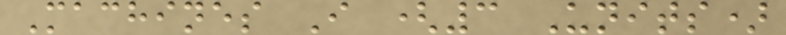Machines I (3 Units)
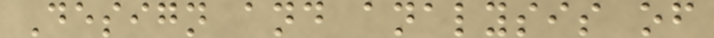Design and analysis of
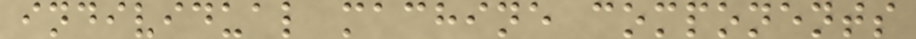individual machine components
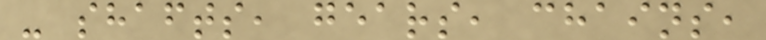- shafts, gears, chains,
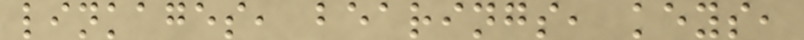linkages, bearings, keys,
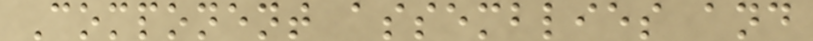Component assemblies and
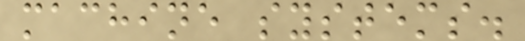machine systems.
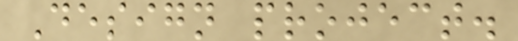Design project.
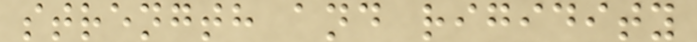strength and rigidity
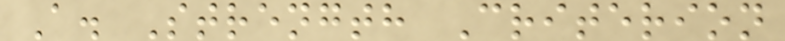A. Strength Criterion
